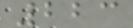223
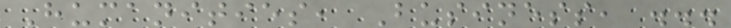Humanities, Business, ...
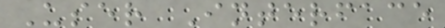User Interface
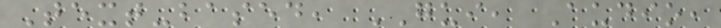Text-based, GUI, Audio,
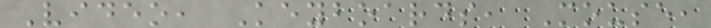Video, Keyboards, Mouse,
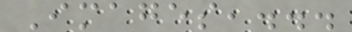Images,...
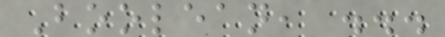Boolean, ...
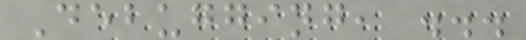Debugging, ...
